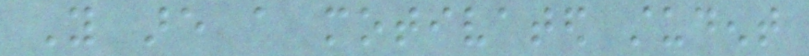You are a motivated student
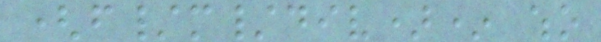(f/m/div)* who
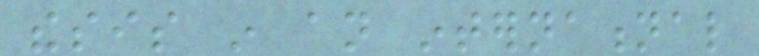thesis in an international
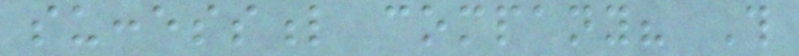successful company? This
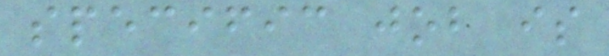specific job is
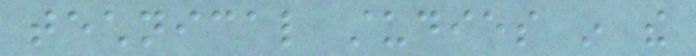technical studies in the
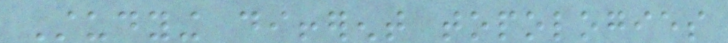Studying different topologies
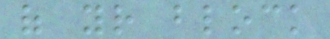of your block
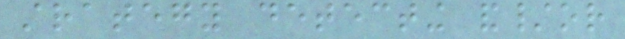strategy detecting and/or
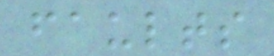faults
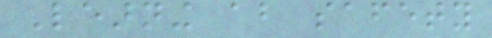Learning about safety
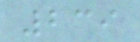239
